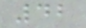42
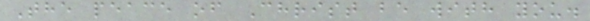The peace of Christ be with you.
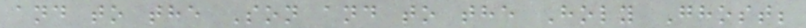and to the Son and to the Holy Ghost;
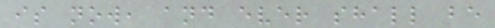is now, and ever shall be
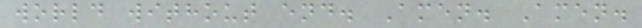world without end. Amen. Amen.
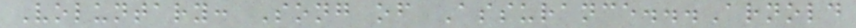Voluntary: Song of Assurance...Arnold
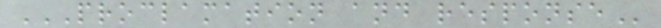PROCLAMATION AND RESPONSE
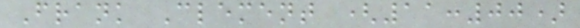Frank Clement (11:00)
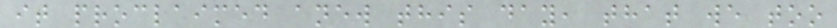it proclaimed anew this day, that we too
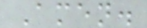Amen.
